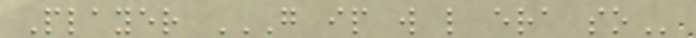Player G IP W L ERA SO
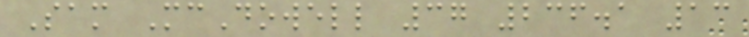Sam McDowell 37 236.1 13
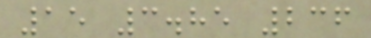15 3.85 236
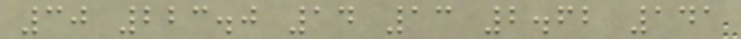30 223.0 14 13 2.62 141
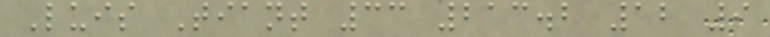Luis Tiant 33 213.2 12 9
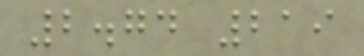2.74 219
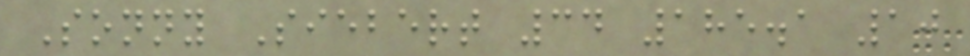Sonny Siebert 34 185.1 10
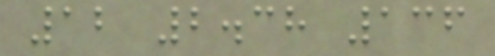12 2.38 136
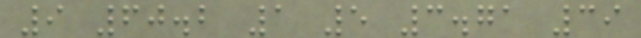9 60.2 1 5 3.71 39
